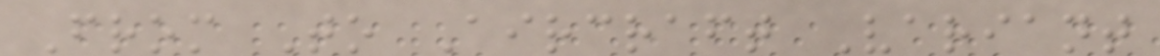From To Aircraft Variant
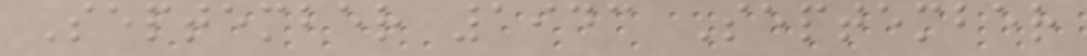September 1943 September
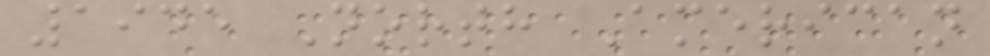1945 North American
